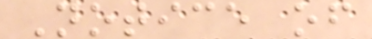Notice of
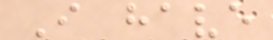I have
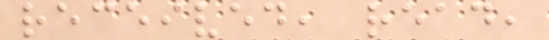received, read,
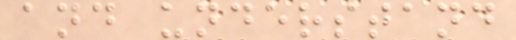and understand
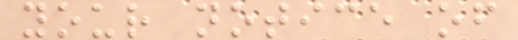your notice of
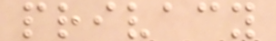privacy
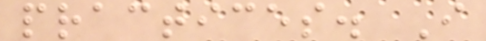practices. I
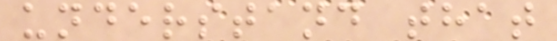understand that
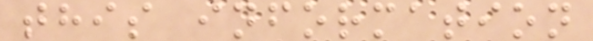this information
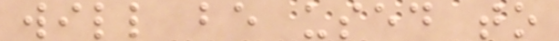will be used to
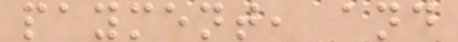payment, and
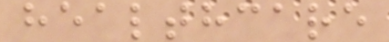healthcare
